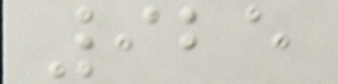925
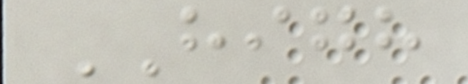HIGH
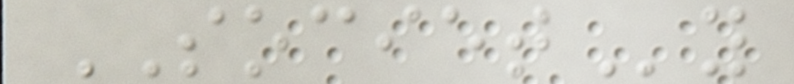SOCIETy
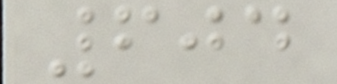604
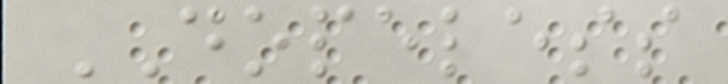DOPELESS
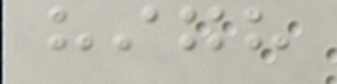high
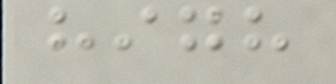high
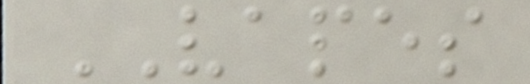VAPES
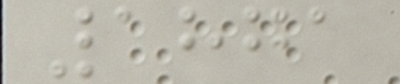1871
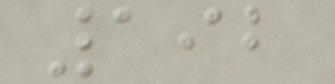192
